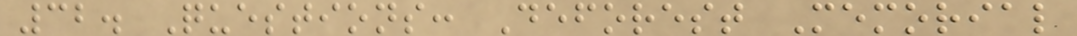32. Questions: Deforest Memorial
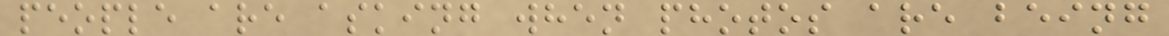people are asking when photos are being
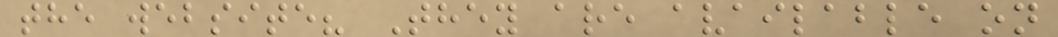the website? They are available on
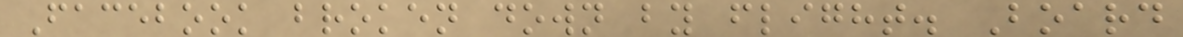Facebook broken down by flight. Board
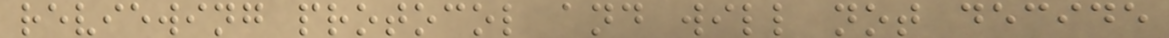reviewing protocol and will not decide
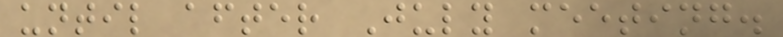until after July meeting.
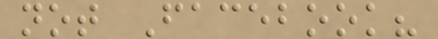not Facebook?
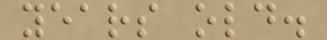years old.
